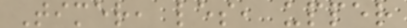Timer, les, upper
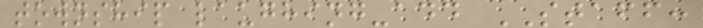township laughing-add STAFF:
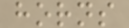horns
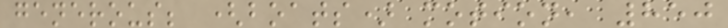generous; (boats) motion, 850
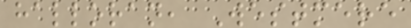halloran, Westmere
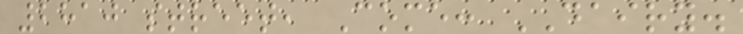2810 street, Come: DAIRY.
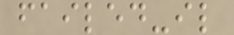failed-il
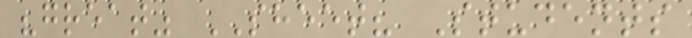"great" SHEET? Students
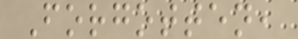Forgotten,
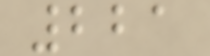221
